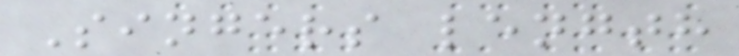Singers length
